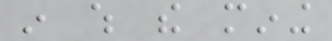in which the mining
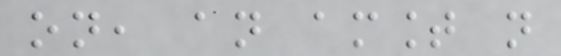on, an amount not
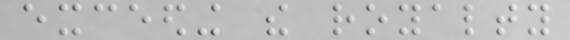exceeding the royalty
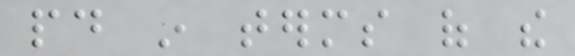paid in terms of the
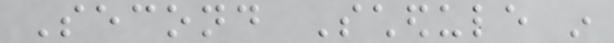Second Schedule in
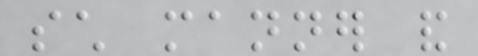such manner and
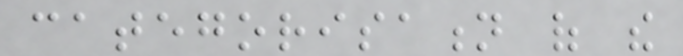categorisation of the
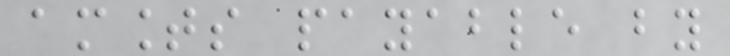amounts payable by
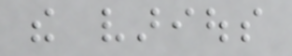the various
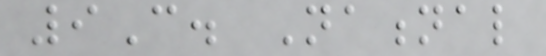9C. National
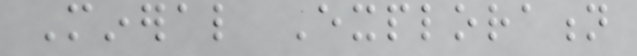Mineral Exploration
